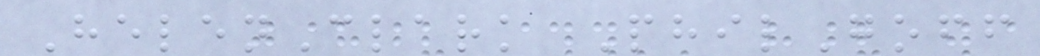HelenClark PhilGoff
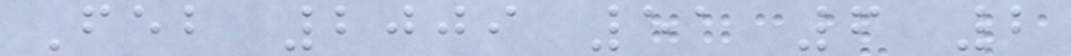Feb 2009 51 6 2
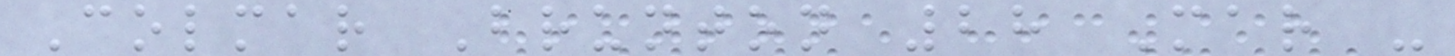Colmar Brunton 28 Mar -
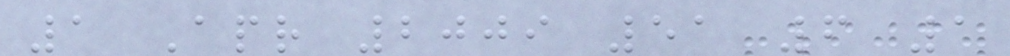1 Apr 2009 51 6 1
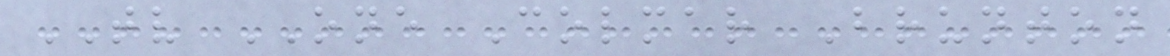TV ONE Colmar Brunton
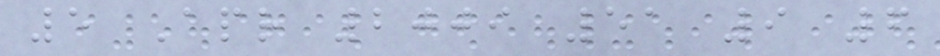5 Apr 2009 51 9 6
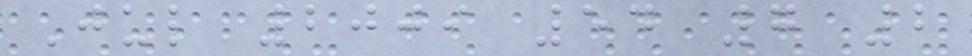Jul 2009 54 7 2
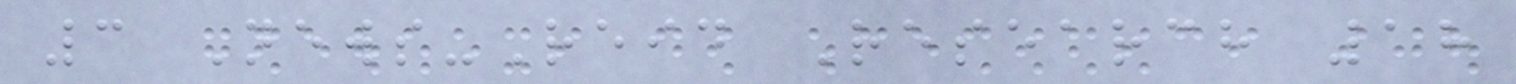3 News-Reid Research 18
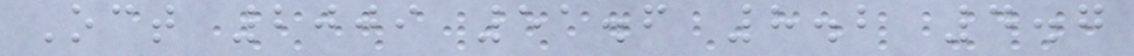Oct 2009 51.6 8.2 4.7
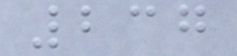237
